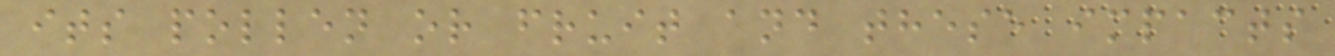its pollen or fruit and these impacts
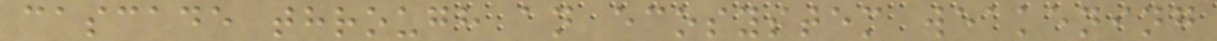cascade through an ecosystem weakening
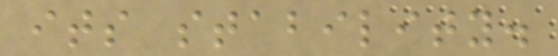its stability.
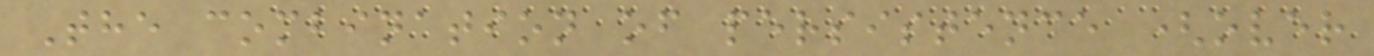The combination of persistence (over
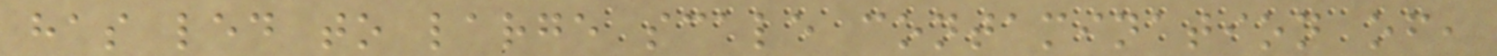has led to large scale contamination of,
